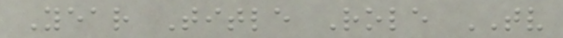Year Title Role TV
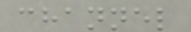channel
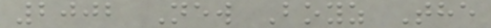2002 New Boyz The
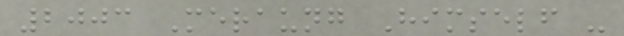2003 Meraung Himself -
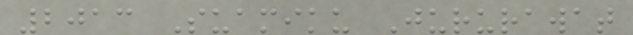2013 Suamiku Jururawat
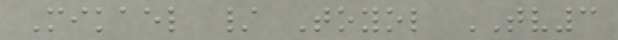Mikael / Toyol TV3
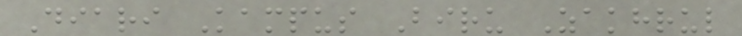Diari Kampus Biru Zakhrul
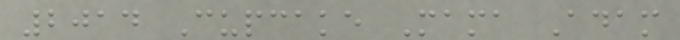2014 Cupcake Mama Adam
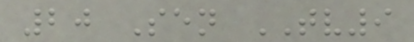20 Sen TV9
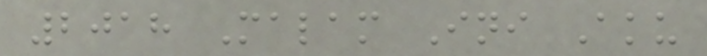2018 Malam Ini Aku
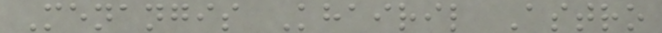Menangis Khairil Astro
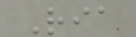Ria
